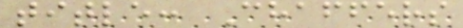title: Chaffers
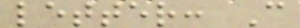letter: C
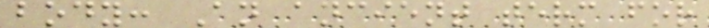body: An ancient term for
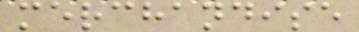merchandise
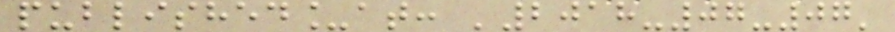published_at: '2018-07-07'
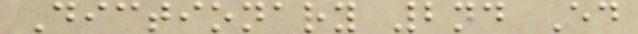Dictionary 2nd Ed
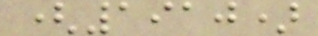(1910)
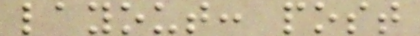layout: post
